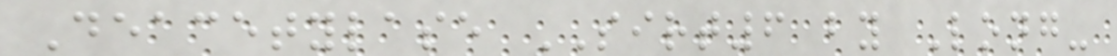Deacetylase SIRT6 by Long-
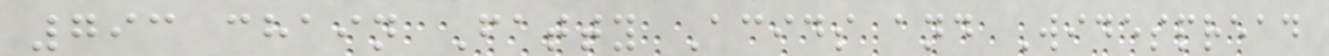793 chain Fatty Acids and Widespread
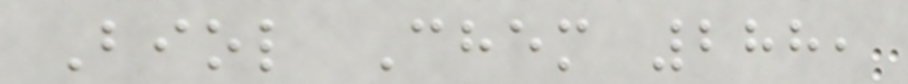Biol Chem 288,
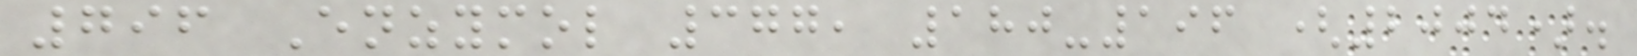796 Enzymol 377, 180-196 (2004).
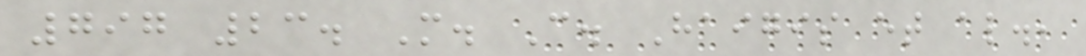797 23. M. C. Haigis et al.,
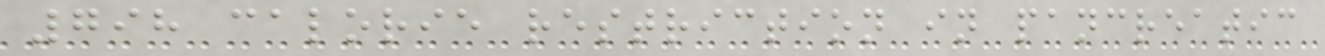798 calorie restriction in pancreatic
